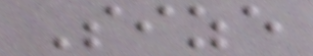Size
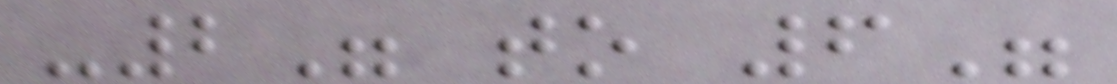-2" to 6"
